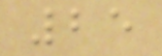25
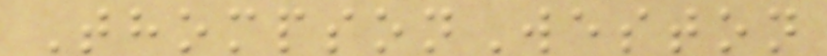ThompsonWeston
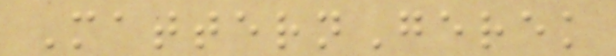MatternGerek
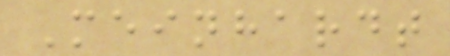Meinhardt
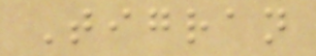Tigran
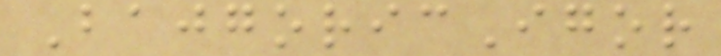BajgoricIgor
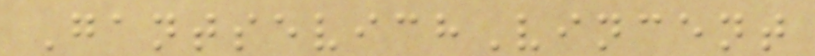GantsevichVincent
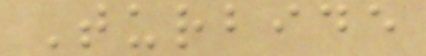Turbide
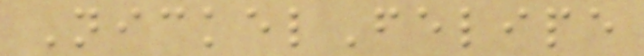NickelFelipe
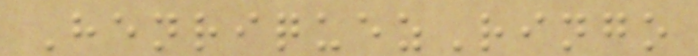HenriquezRingo
